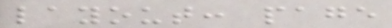layout: page
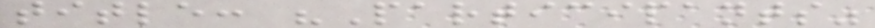title: "Participants"
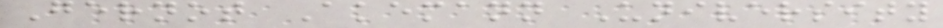Gernot Akemann University
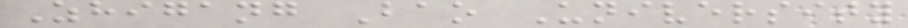Zhigang Bao University
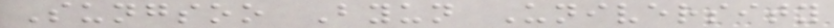Sungsoo Byun University
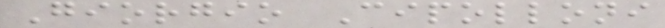Giorgio Cipolloni
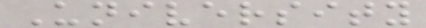University
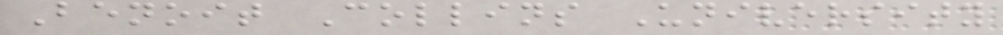Benoit Collins University
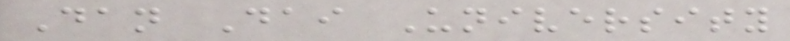Dan Dai University
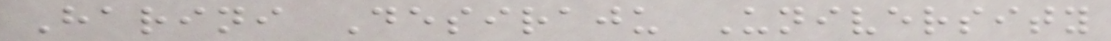Harini Desiraju University
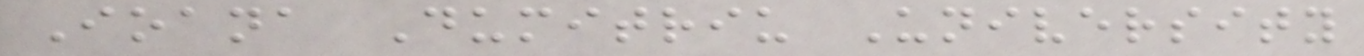Ioana Dumitriu University
